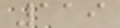119
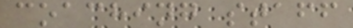coaching staff
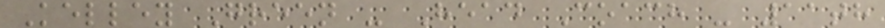Kelley Green - Head Coach - 11th
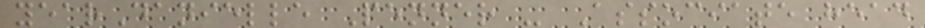yearDanielle Penner - Associate head
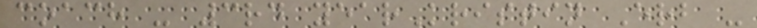coach - 3rd yearKristin Erb -
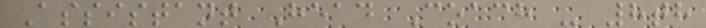Assistant Head Coach - 8th
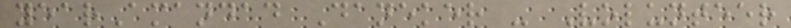yearAmandad Daneker - Volunteer
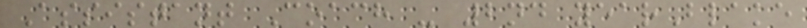Assistant Coach - 2nd yearBlake
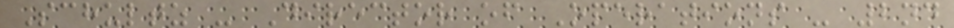Schultz - Director of Operations - 2nd
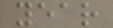year
